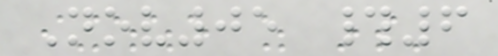Nov05 #6
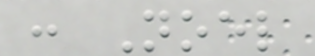: Noel
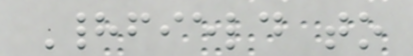Hadfield to
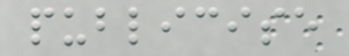publicise
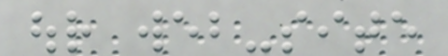our web-site
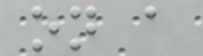on a
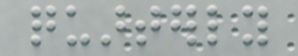quarterly
